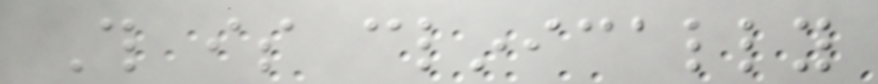This is clinically
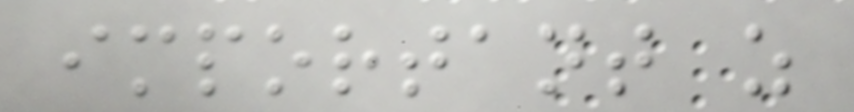important as
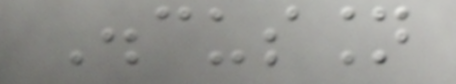Discussion
